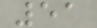51
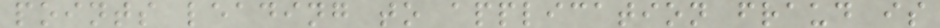points leading to application fraud is
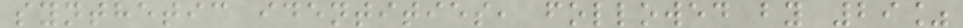synthetic identities, followed by 29%
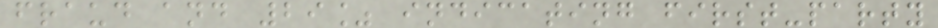fraud and 29% indicating first-party
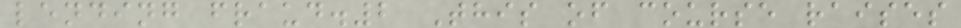lending fraud.2 This of course raises
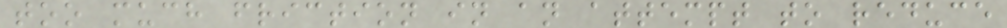too much friction in an attempt to reduce
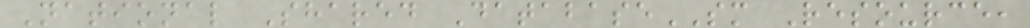National Shared DatabaseSM Resource,
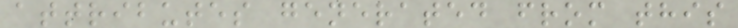attributes generated from this
